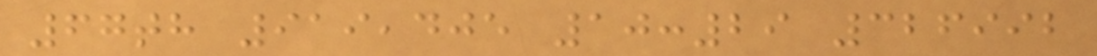67th 919,405 10:29 326992
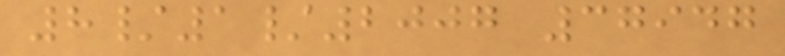8/1/2007 37947
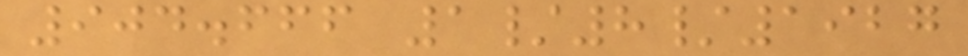904.666 1/8/1927
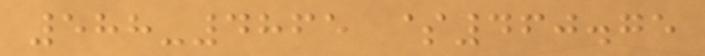588-4865 $460.75
